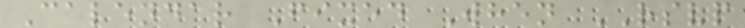Calendar Fixed When RSVP
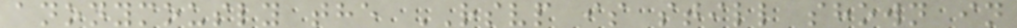anonymously the RSVP is still shown in
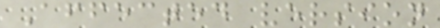Affected version
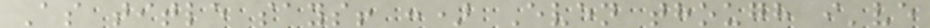As title says! :) Even though i've
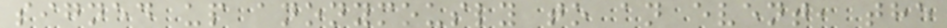signed up anonymously to an event, the
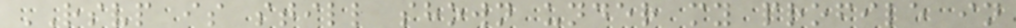RSVP is still shown under my profile in
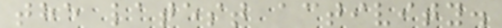the latest activity.
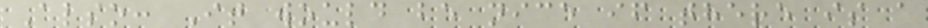Also: It would be nice if there is a
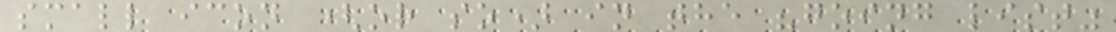small icon (or so) in the "going list"
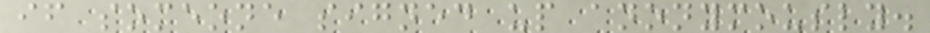if someone signed up anonymously.
